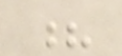?
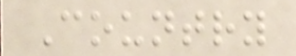Country
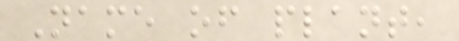Name of plant,
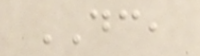DC,
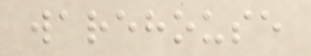warehouse
